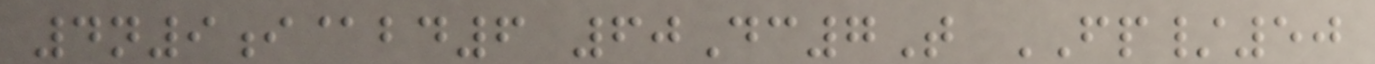4n9i@bd6 60Dc7T FP/50
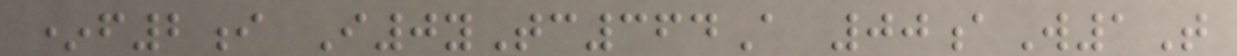*f2i I0yTc364A 00aW1T
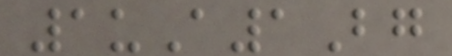1uA1Bg
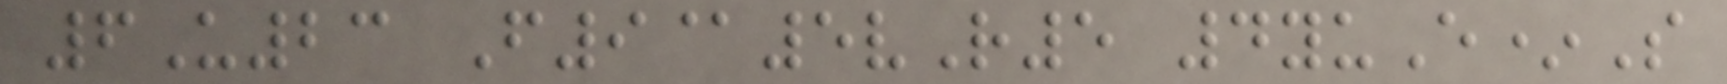6U23 F9@5vR5 4yuE*S
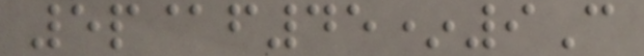5p@f45*9C
